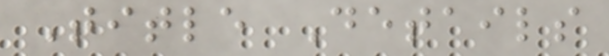Title Details
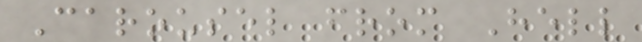Carousel from Hell
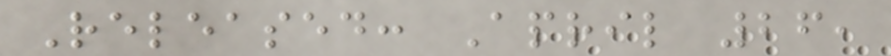Released: April 26,
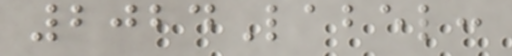2024Label:
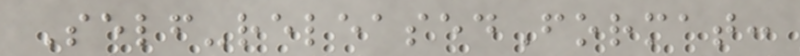Self-releasedFormat:
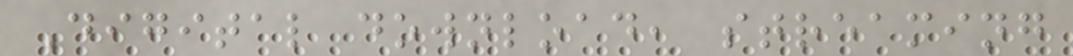Digital download, streaming
